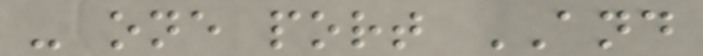- one port AND
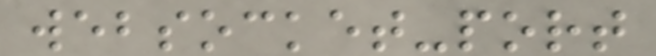websocket-port
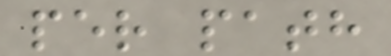per path
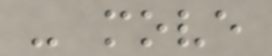- move
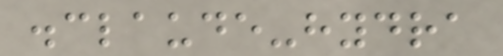.claude-hydra
